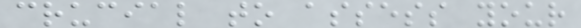crucial to assess your
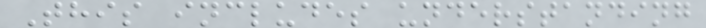This includes understanding
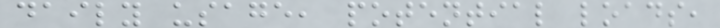daily usage, potential loads,
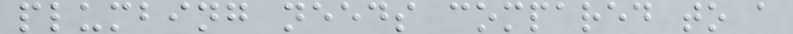plumbing needs compared to a
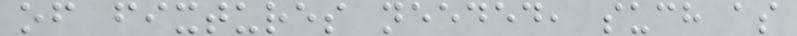of fixtures needed, such as
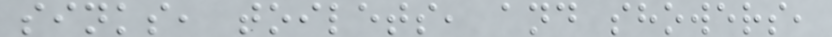sinks, toilets, and showers,
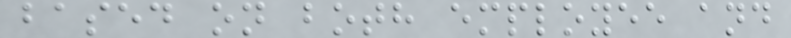based on both employee and
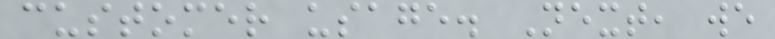customer usage. Next, we
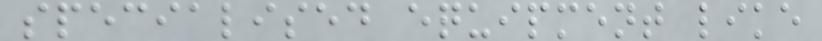specialised equipment like
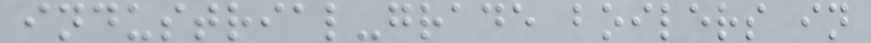industrial-grade boilers in
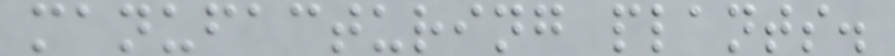manufacturing plants.
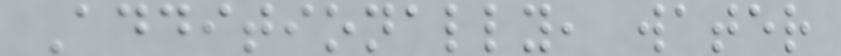Additionally, water
